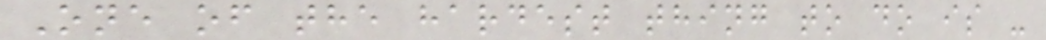One of the hardest thing to do is -
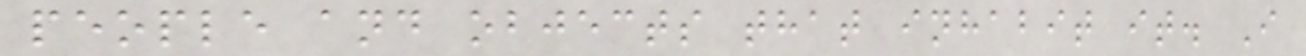people and objects that inhabit it. I
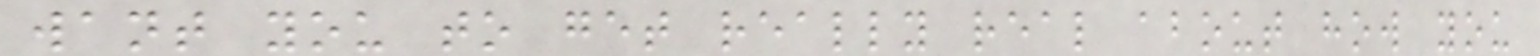want you to get really real about how you
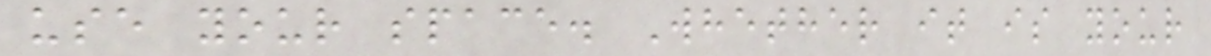use your space. Whether it is your
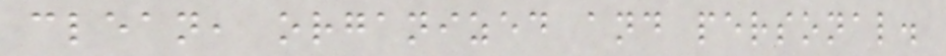clean, organized and personal.
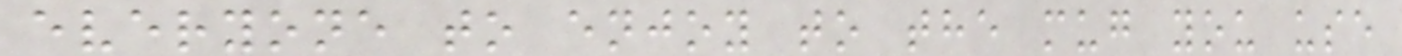everyone to enjoy to the mug you use
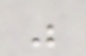"
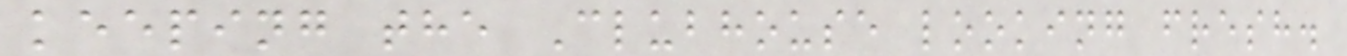keeping the Clubhouse looking fresh.
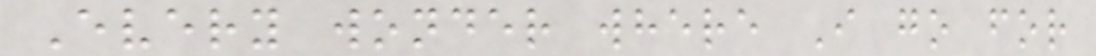Every wonder where I go for
